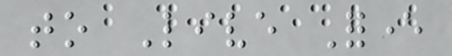to Live Forever
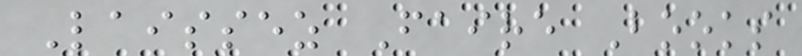Laissez Faire Books
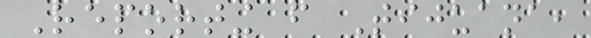Reporting from Tijuana,
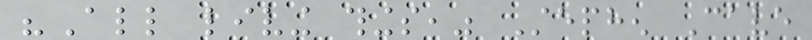"All living things," Stephen Cave
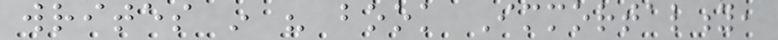writes in his book Immortality,
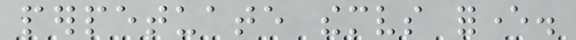perpetuate themselves forever.
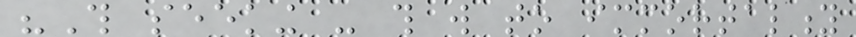"This seeking - this will to immortality
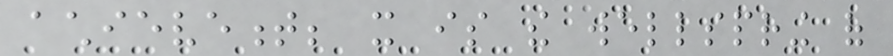achievement; it is the wellspring of
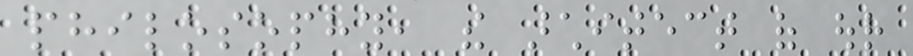philosophy, the architect of our
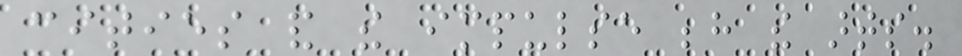cities and the impulse behind the arts.
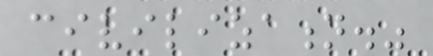civilization."
